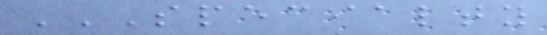SPECIALTY
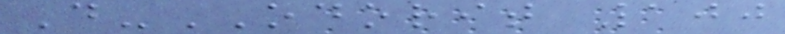D-ODORIT 100
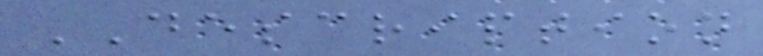DESCRIPTION
